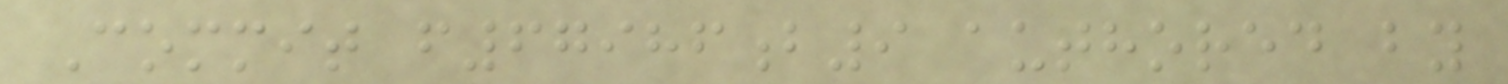Commit f67986b9 authored by
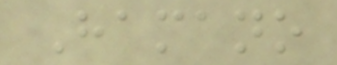Hamano
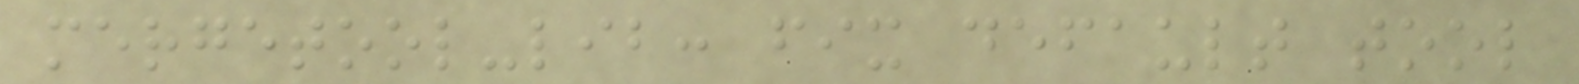mergetool-lib: fix default tool
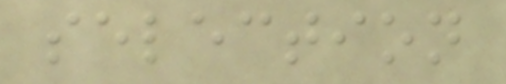selection
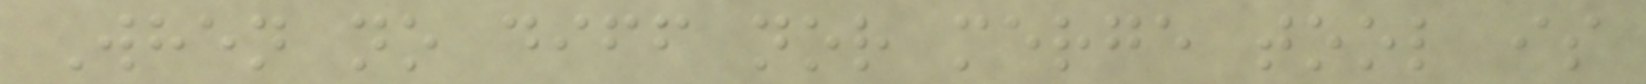When no diff nor merge tool is
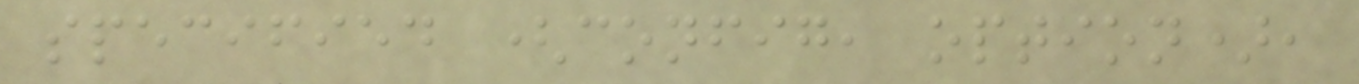specified (config, option),
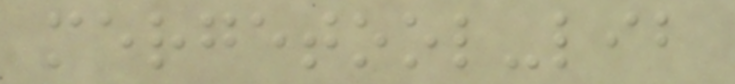mergetool-lib
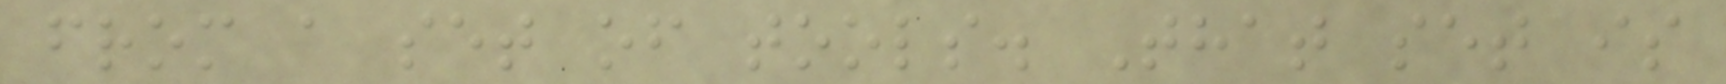from a set of tools. That set is
